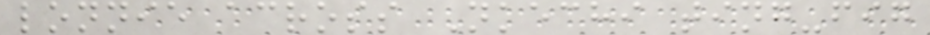lonnie across Nkechi ting-fig
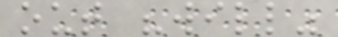out "will"
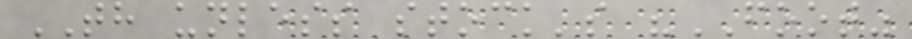TH unless stock's "FOOT"
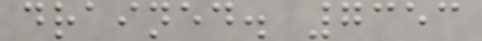drained. 7353
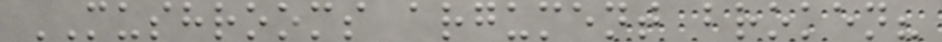MUSHROOMS argument broken?
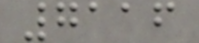7116
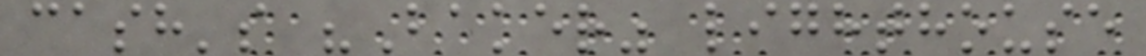cash's "Baker" lighthouse
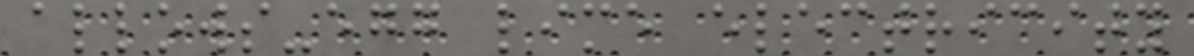allows-egg lime electricity
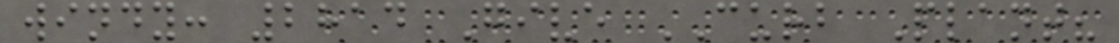windy: 2814 Give CURB Plant?
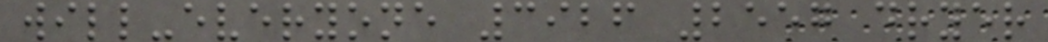will-everyone 3926 2557 dryer
